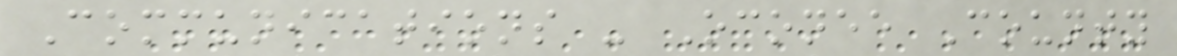Communications - Oconee County
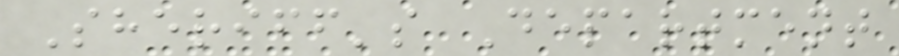Sheriff's Department
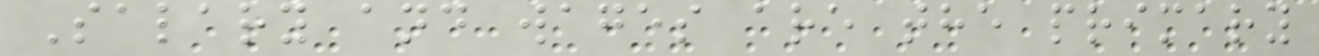Salary and wages are the primary
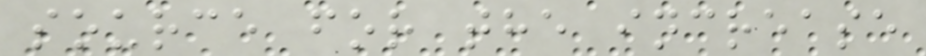source for the increase
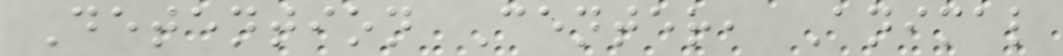Detention Center, Animal
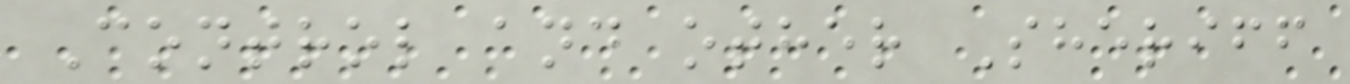Control and other Sheriff
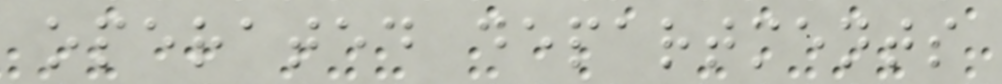operated departments
